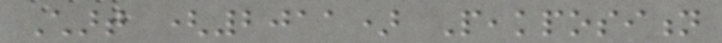Chart (2011) Peakposition
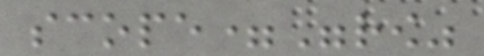scope="row"
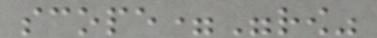scope="row"
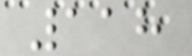118
